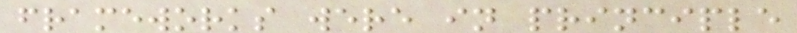frameworks were in principle
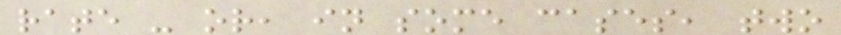rate - or, in some cases, two
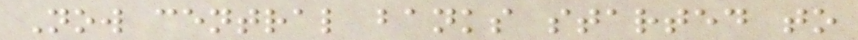Now central banks started to
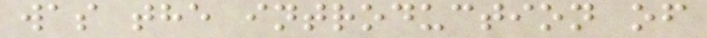was the introduction of
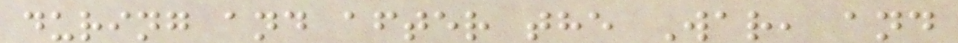during and after the War, and
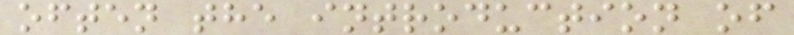often the introduction of
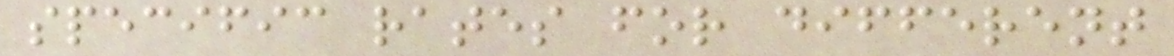specific rates for different
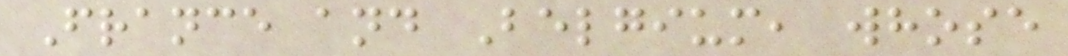France and Belgium, whose
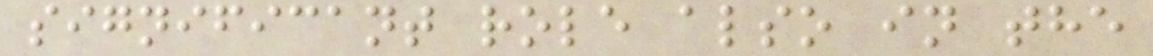significant role also in the
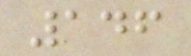146
